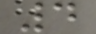4
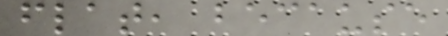flat, because
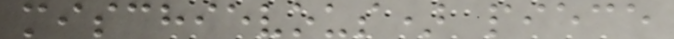mischievous) piece
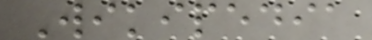Wikipedia
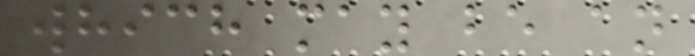which may be an
